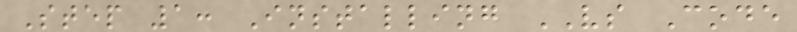Step 1: Installing VS Code
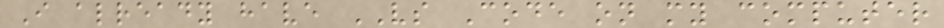I already have VS Code on my computer
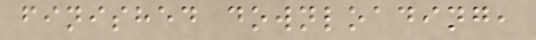finished downloading,
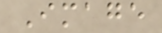Image
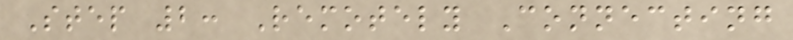Step 2: Remotely Connecting
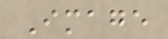Image
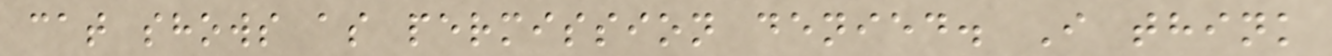cat shows as permission denied. I think
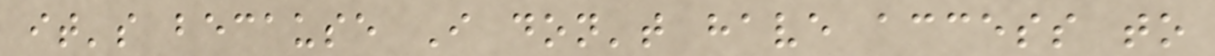it's because I don't have access to
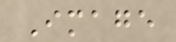Image
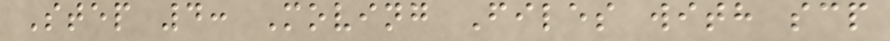Step 4: Moving Files with scp
